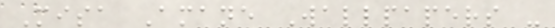Misa Amane Wallpapers -
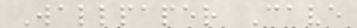Wallpaper Cave
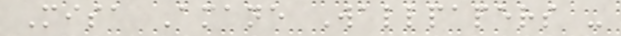Misa Amane Wallpapers -
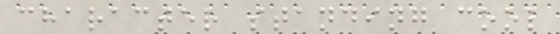character standing cool
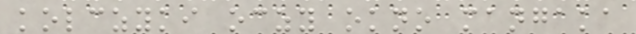kolczyki oczy okno mangaka
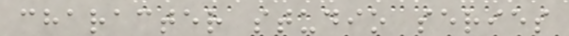character studio series
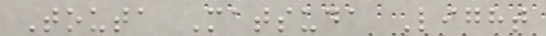Touta Matsuda Light
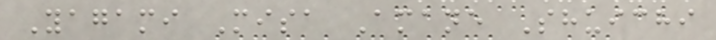Yagami Misa Amane Shuichi
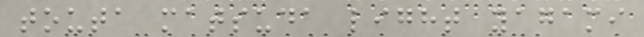touta matsuda light yagami
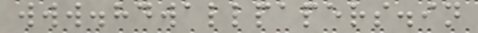www.hdwallpapers.in
